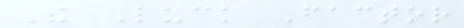The Luck Factor
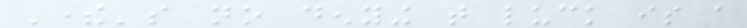There's no denying that luck is a
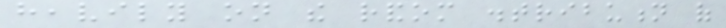heavily on the random distribution of
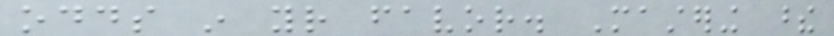odds in your favor. Mastering these
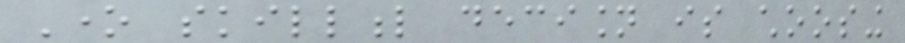One skillful decision is choosing
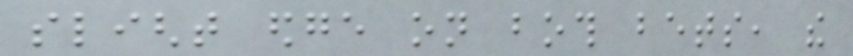slight edge on both bets, the
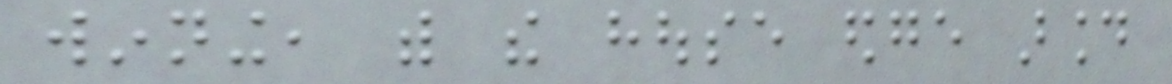winning, with the house edge around
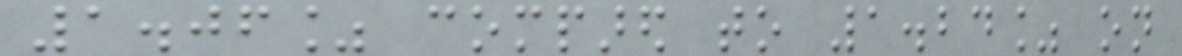1.06% compared to 1.24% on
